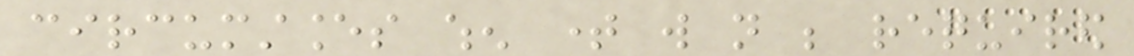circumstances when time will not be required
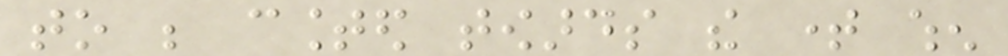to be counted towards the time when
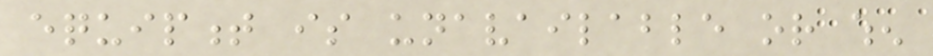equipment is unavailable or when
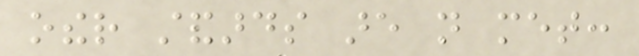other standards are not met:
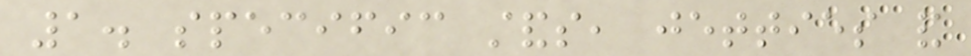1. specific stands, jetties and
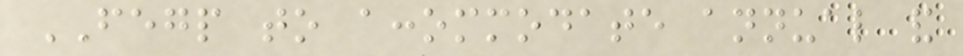FEGP to accommodate annual and
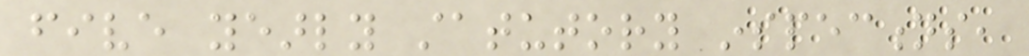five yearly statutory inspections,
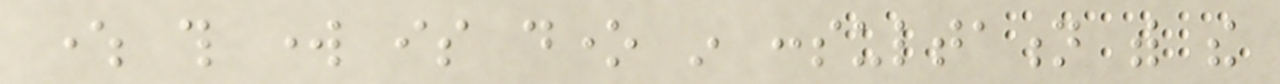where this work is done in consultation with the
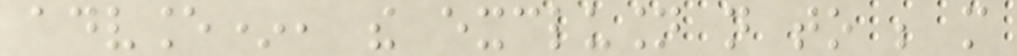advance*, the exclusion not to be more
